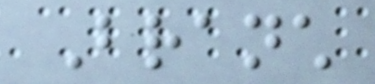Branch
